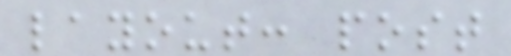layout: post
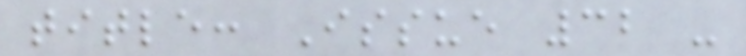title: Issue 32 -
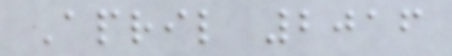April 2016
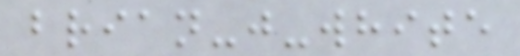brian-j-white
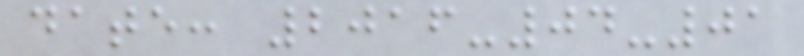date: 2016-04-01
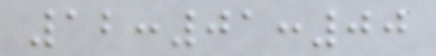12:01:00
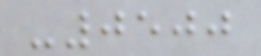-0500
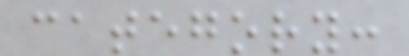category:
